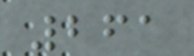261
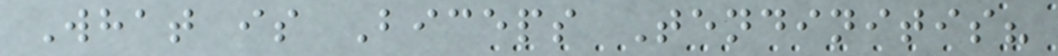What is Biceps Tendinitis?
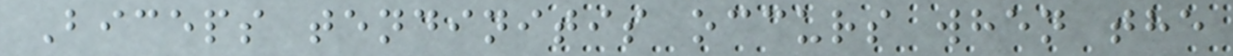Biceps tendinitis occurs when the
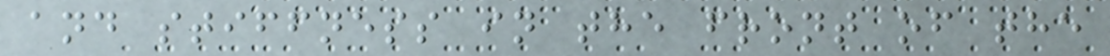and stiffness in the front of the
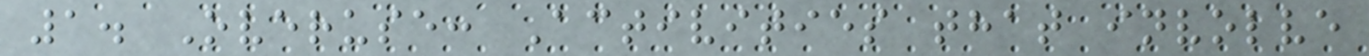1. Overuse: Activities that involve
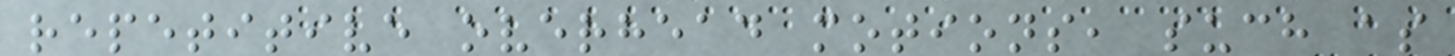repetitive overhead motions, such as
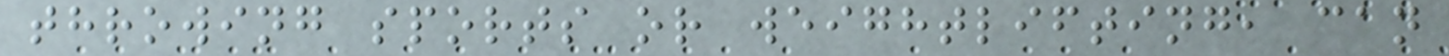throwing sports or weightlifting, can
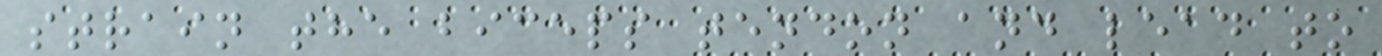strain the biceps tendon and lead to
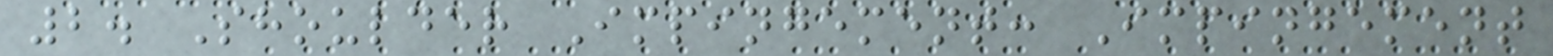2. Shoulder Impingement: Impingement
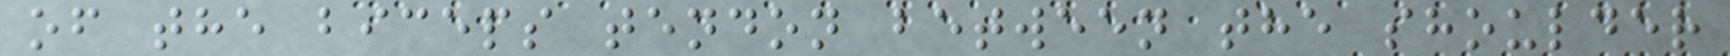of the biceps tendon between the shoulder
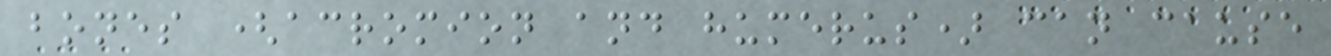bones (acromion and humerus) can cause
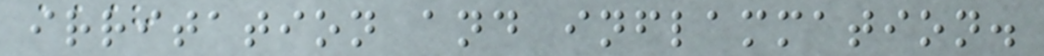irritation and inflammation.
